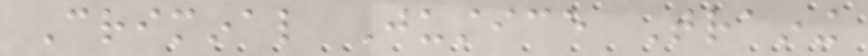Criminal Justice Training
